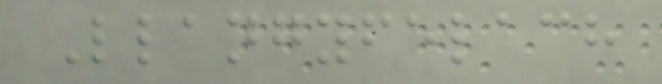Llangyfelach
